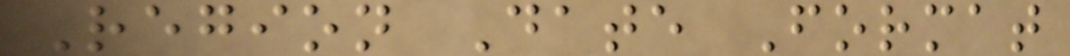Region Date Format
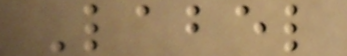Label
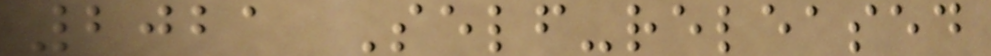2021 Self-released
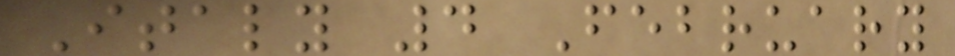Italy 4 February
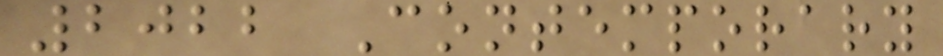2022 Contemporary
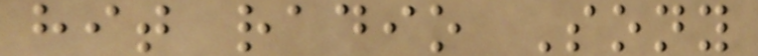hit radio Sony
